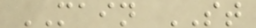MAIN ST
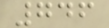746
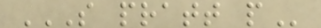S PRATT P
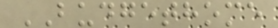BUDGETHOME
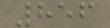856
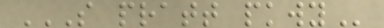S PRATT PKWY
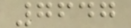7647
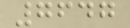7647
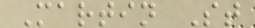Martin St
